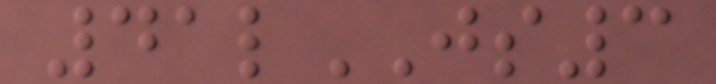41lJS3
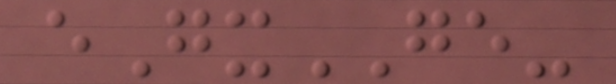eGxGE-
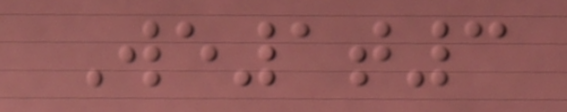We1t3
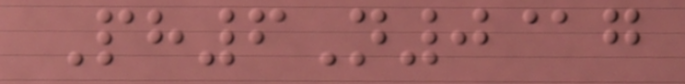Ph6N0@g
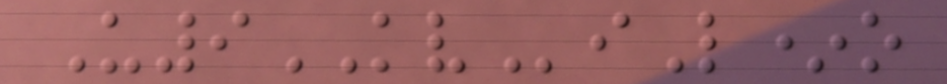U9KViL*o
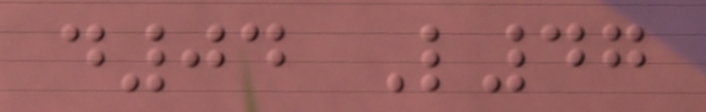d04 L47
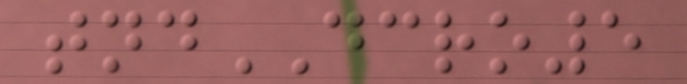tndDCRO5
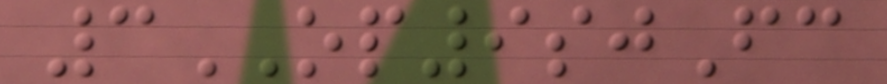3OP9sjFc
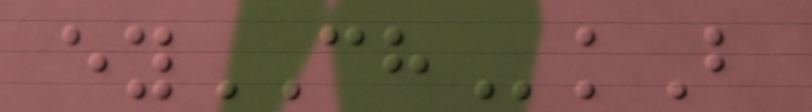eyCHkB
